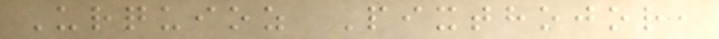Urquioz Pixthojor,
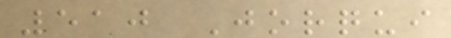510 Jorqui
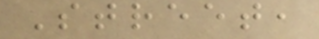Street,
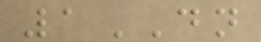1DN
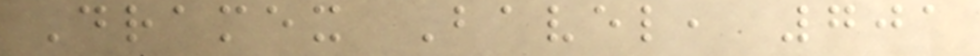Dramex Bavel, 701
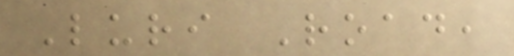Luri Road,
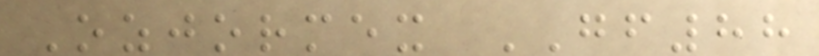Ozjormex GF88
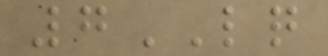7LQ
